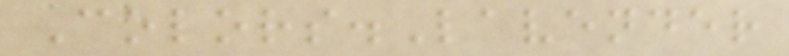Colors.Lavender
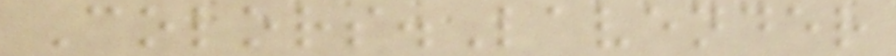Colors.Lavender
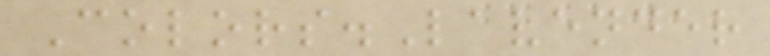Colors.Lavender
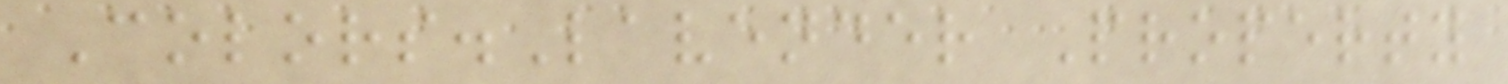Colors.Lavender Property
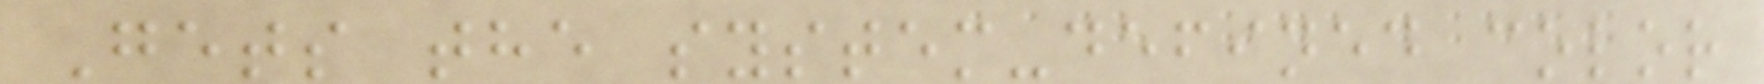Gets the system-defined color
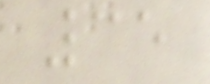35
